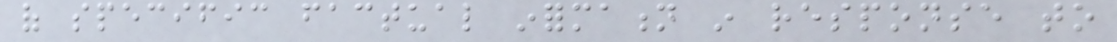of specific factual information in response to
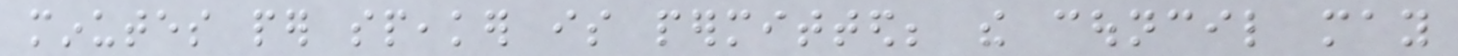minutes per speaker is permitted; the council may
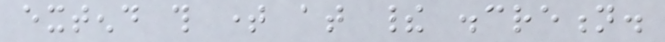extend this time at their discretion.
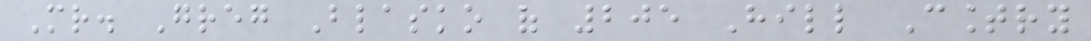Mr. Greg Blasko of 205 Hill Country
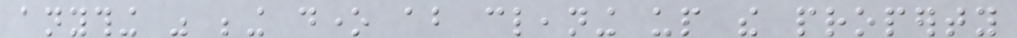anything was being done about cleaning up the property
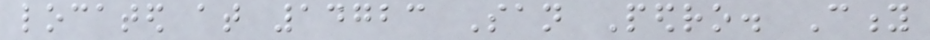located at 14723 San Pedro. City
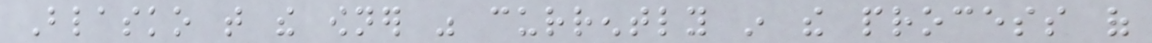Blasko that the owner was currently in the process of
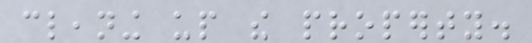cleaning up the property.
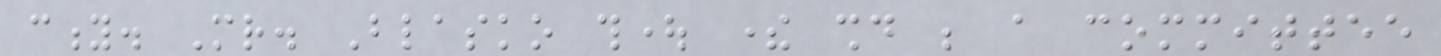city. Mr. Blasko thought there should be a committee
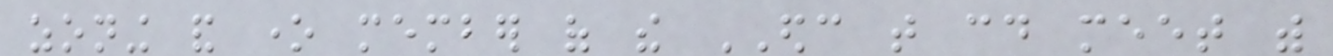zoning and one member of the EDC that could meet with
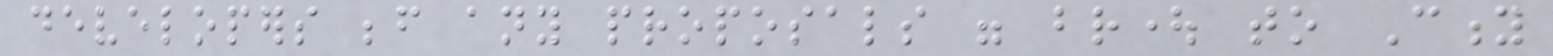developers before any proposals were brought to City
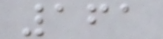161
